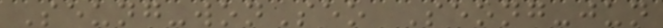Seung-wonSeo Seong-jun
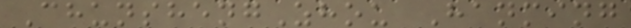ChunshengZhou Hanming
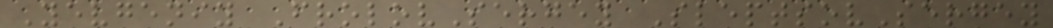Yevgeniy FrolovSergey SleptsovSergey
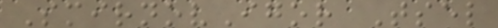SmirnovIgor Tsel
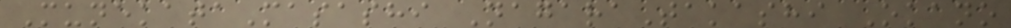MunekataMasashi NagaraTakashi Okano
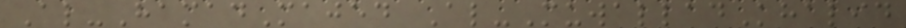Al-HamadMajed Al-MuwalladKhalid
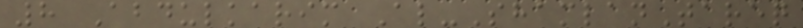8 Abdulkarim Al-ShamlanTareq
